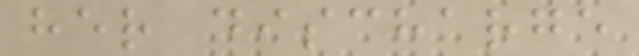her discharge
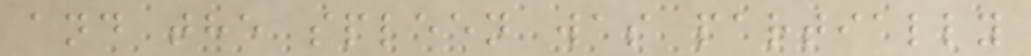and the spleen was partially
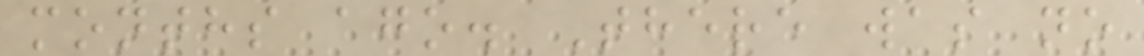months ago. There was no
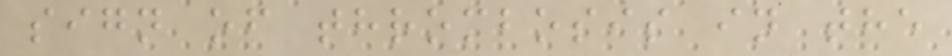sign of thrombosis in the
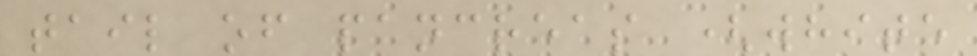tail of pancreas (white
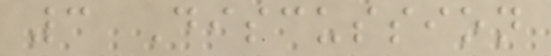3 Discussion
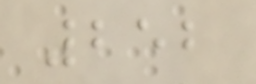252
